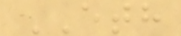ETH
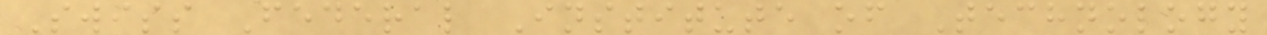Swiss Federal Institute of Technology
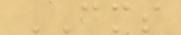CMS
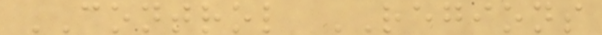CONTROL REGIONS
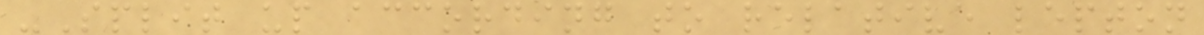-Split up according to relative lepton
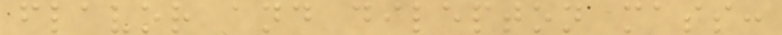flavor and dilepton mass:
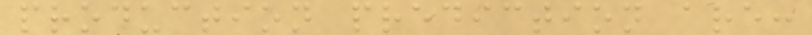production prediction are:
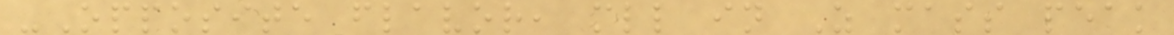-Opposite flavor, mll in Z mass peak
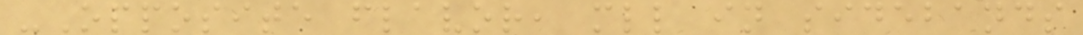-Opposite flavor, mll in sidebands
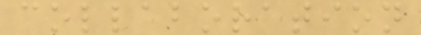collaboration
